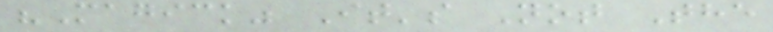"Magick" It's Not The
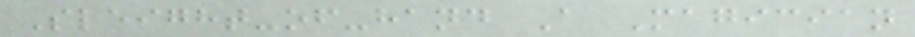Sleight-of-hand A Magician
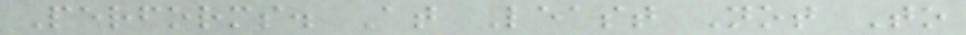Performs. At Least Not To
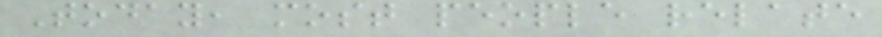Today, most people relate
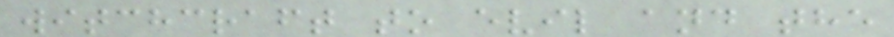witchcraft to evil and the
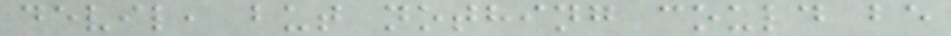devil, but nothing could be
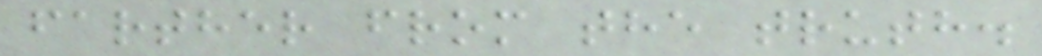farther from the truth.
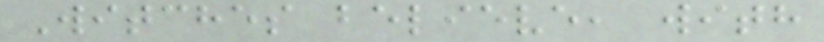Witches believe, with
